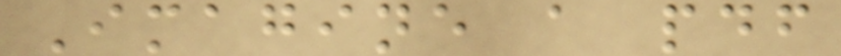Imagine a pdf
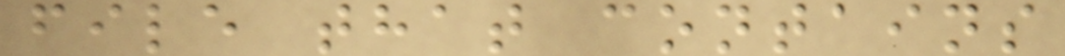file that contains
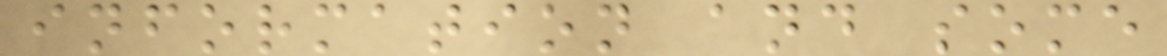information and some
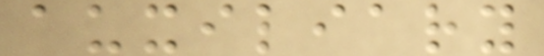auxiliary
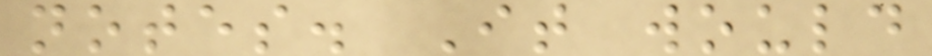notes. It would
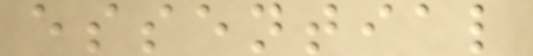essential
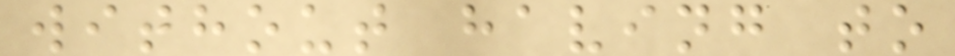without having to
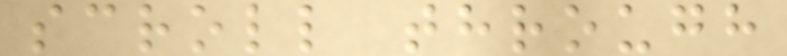scroll through
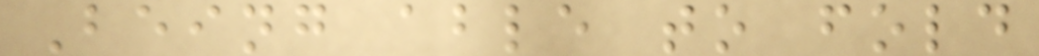Being able to fold
